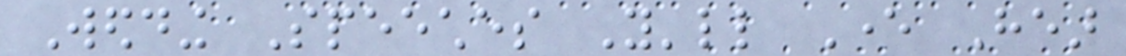Wedding Speeches You'll Ever Hear
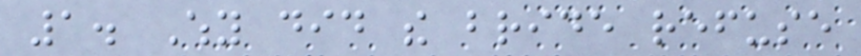1. Why did the bride refuse
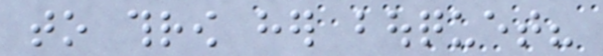to throw her bouquet?
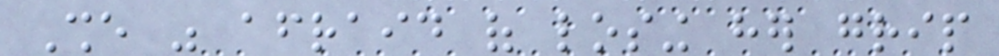She was afraid of losing her grip
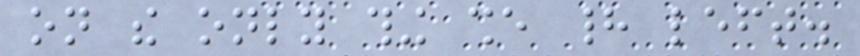on the only thing she had left.
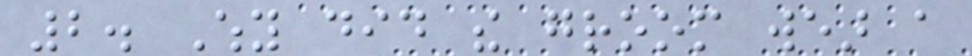2. Why did the groom wear a
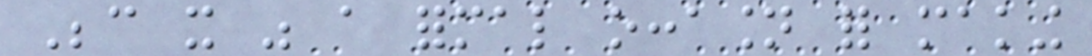Because it was a formal occasion for making
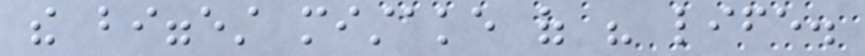the biggest mistake of his life.
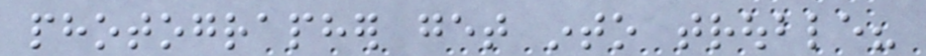photographer get into trouble?
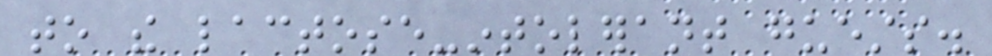to the lactose-intolerant guests.
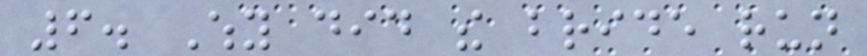6. Why did the bride run
